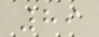89
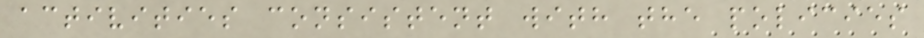activities consistent with the policies
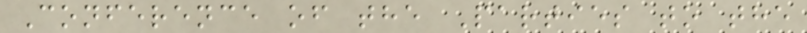Conference of the Parties to the
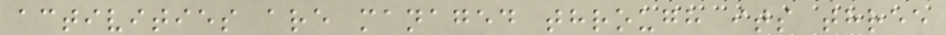activities are managed through its three
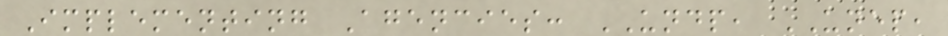Implementing Agencies: UNDP, UNEP,
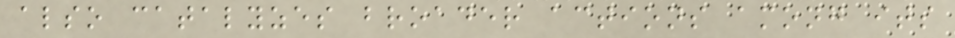also catalyzes broader actions among its
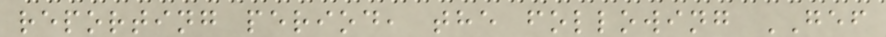reporting period, the following GEF
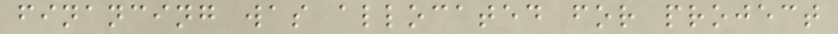financing was allocated for project
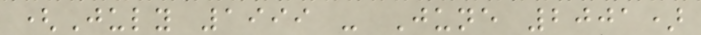(July 1999 - June 2001)
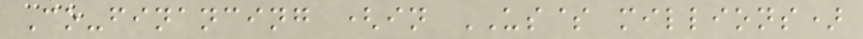Co-financing (in US$ millions)
